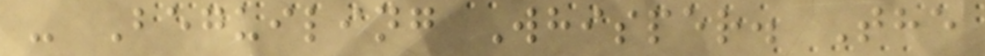- Beguiling Whisper. The
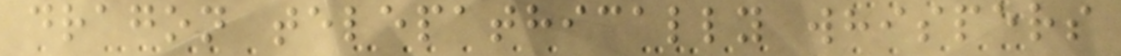dragon telepathically whispers
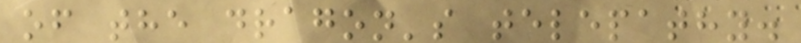of the dragon's telepathy.
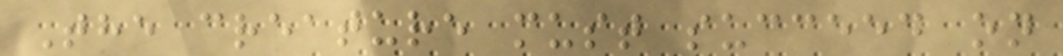The creature must succeed on
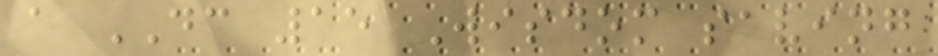a DC 15 Wisdom saving
